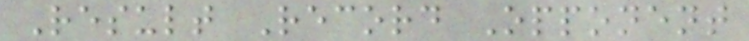Result Record Opponent
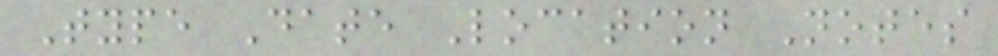Type Date Location Notes
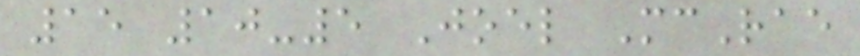15 10-5 Joel McRae
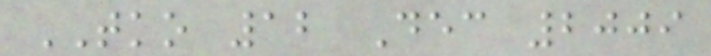TKO 12 Dec 2009
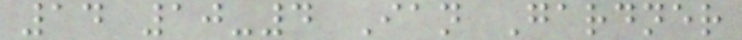14 10-4 Ian Gardner
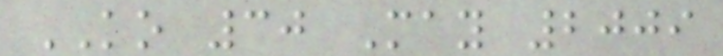KO 30 May 2009
